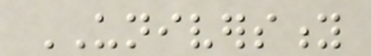UNIVERSITY
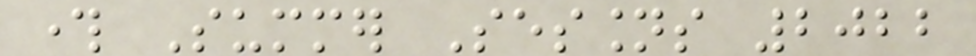through Summer Sessions 2022
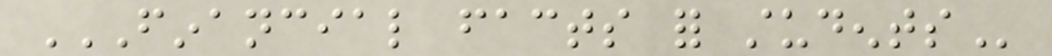FINANCIAL FACTS FOR STUDENTS
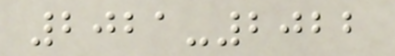2021-2022
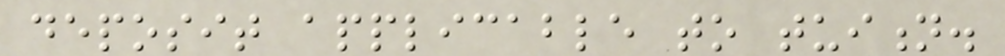deposit applicable to tuition.
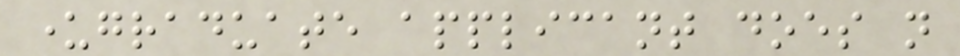undergraduate applicant does not
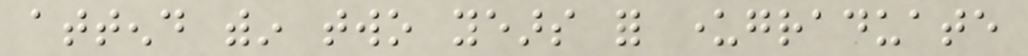attend within two years for undergraduate
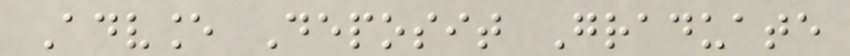Advance Deposit Graduate
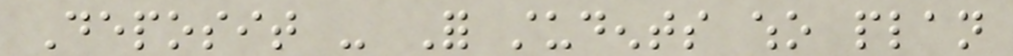Deposit - For students who plan
